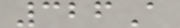326A
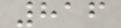816
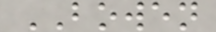BOWEN
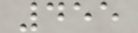455
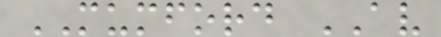MUMFORD AV
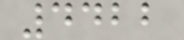4422
